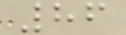86
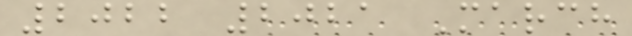2022 2021 March
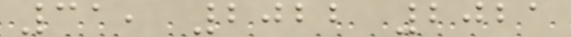31, 2022 2021
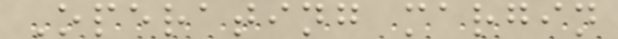Operating margin
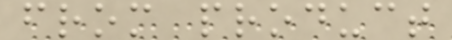from product
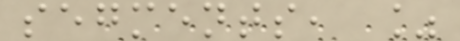segments, %
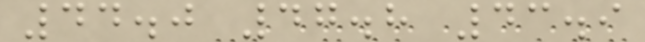44.0 47.8 43.9
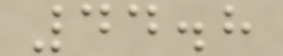44.8
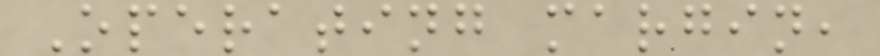Operating margin,
